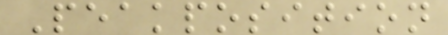Peakposition
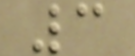3
